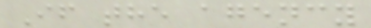If the agency
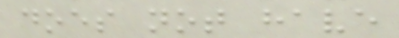does not have
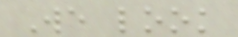We look
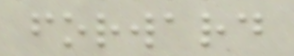forward
